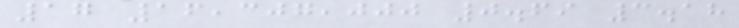17 16,307,000 0.69 3.18
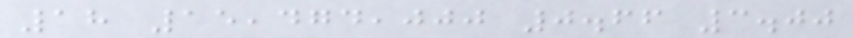18 15,474,000 0.66 3.00
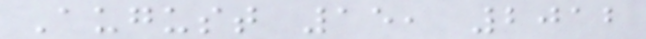August 15, 2012
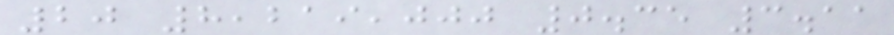20 8,219,000 0.35 3.11
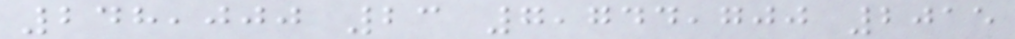248,000 23 7,744,700 2015
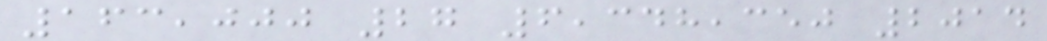163,000 27 6,348,350 2014
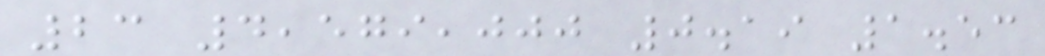23 4,579,000 0.19 1.53
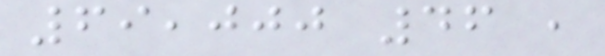69,000 46 ,
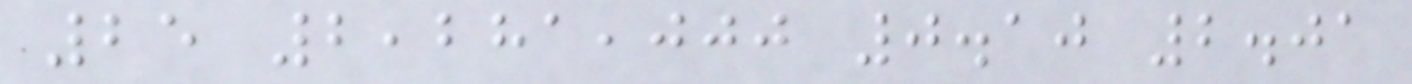25 2,281,000 0.10 2.01
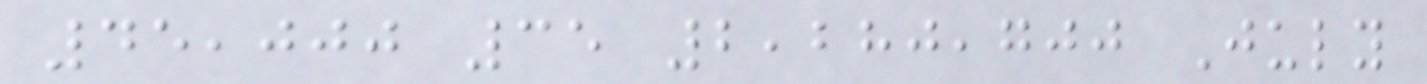45,000 35 2,280,700 July
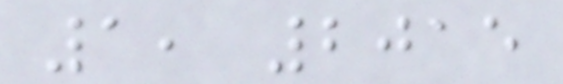1, 2015
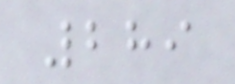289
